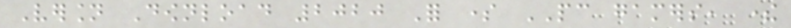Version Download 2020 For some PC gamers, there
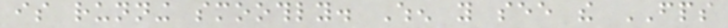is running smoothly. When you see the FPS
